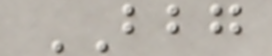BBG
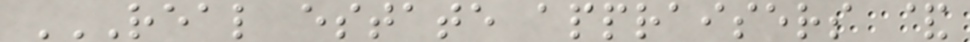REAL ESTATE APPRAISERS &
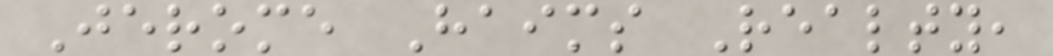Jerome Haims Realty,
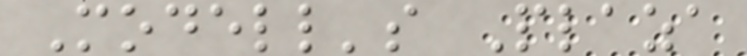Modell's Plaza
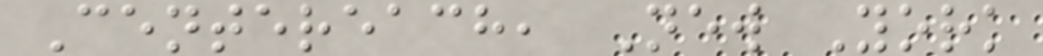Centereach, New York
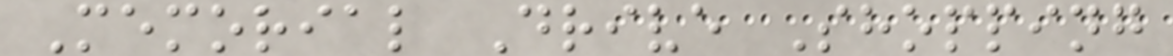Memorial Drive Shopping
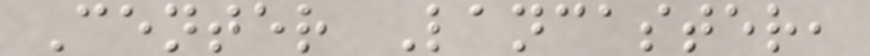Center Lancaster,
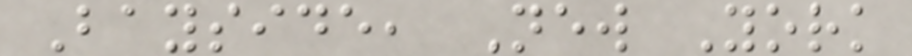Bayside, New York
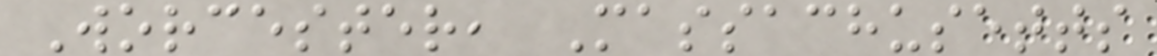Worcester, Massachusetts
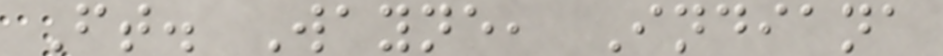Ft. Wayne, Indiana
